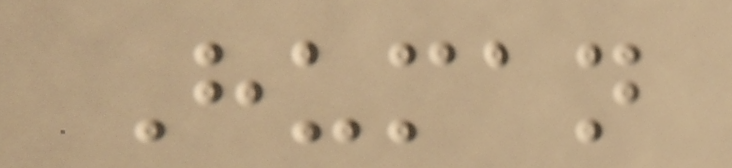Human
